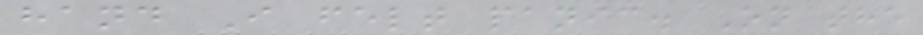hand I felt panic. On the
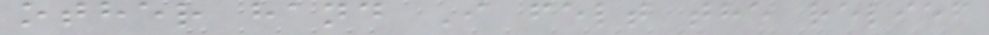other hand I felt the relief
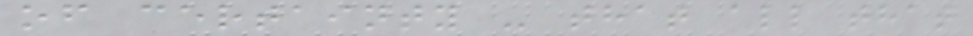of certainty - that all that
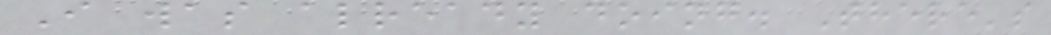I was already doing. There's
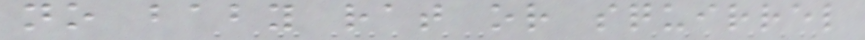no baby rat or squirrel
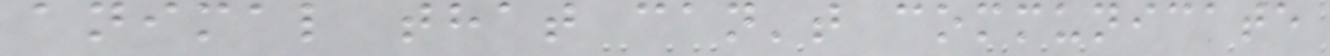animal that can't communicate
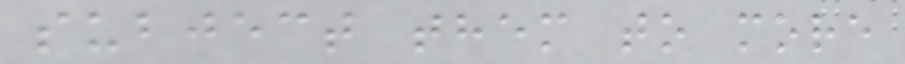subject them to more
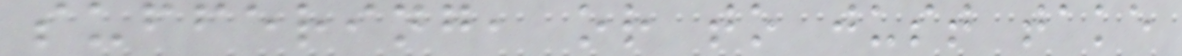suffering, or to just take
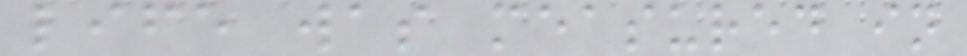life was measured in
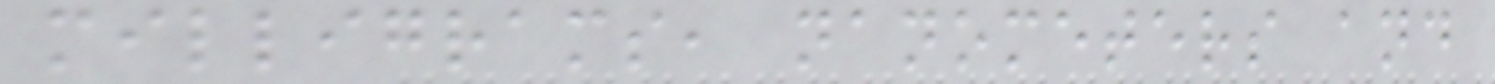milligrams, nanometers and
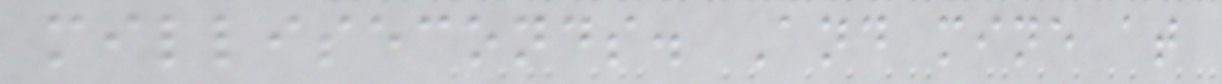milliseconds. And mine at
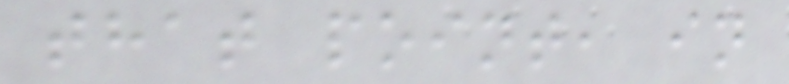that point, in
